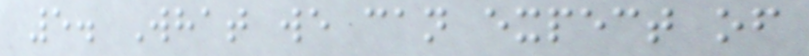5. What we can expect of
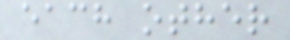each other
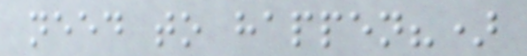need to happen?)
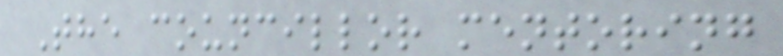The councillor mentoring
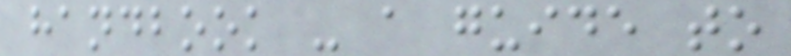handbook - a guide to
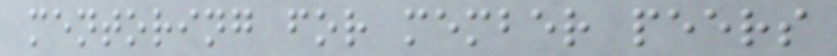mentoring for member peers
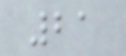21
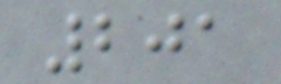201
